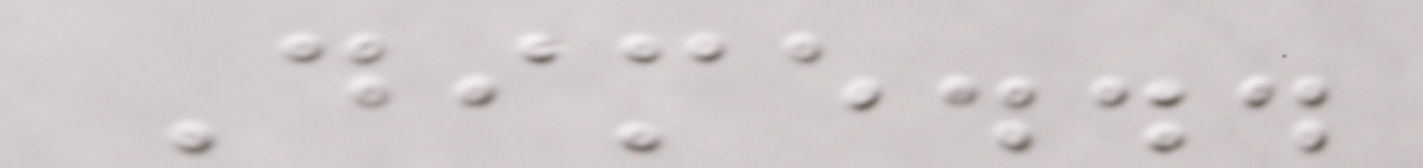Dime...
